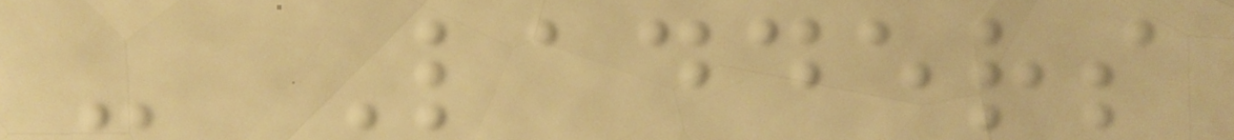- Ladders
